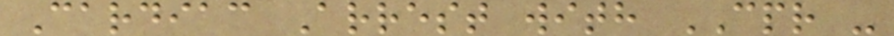Cardiac Arrest with CPR -
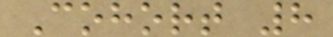Cohort 8
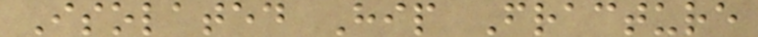Isolated Hip Fracture
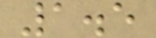1.5
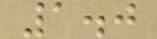1.0
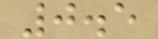0.5
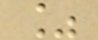%
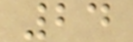24
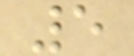5
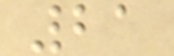21
